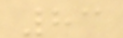83
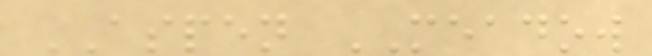ASPEN MEADOW
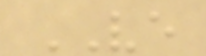VE
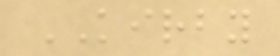KIRBY
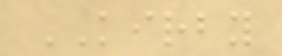KIRBY
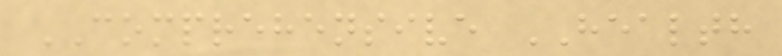COMPREHENSIVE HEALTH
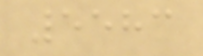5583
